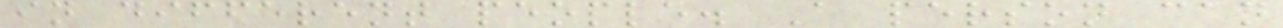in different people. A person can
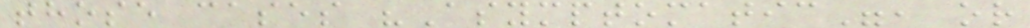those cases "Asymptomatic", or
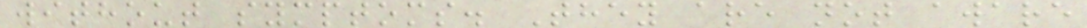without symptoms. They are not aware
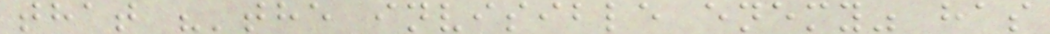that "'the invisible enemy" has
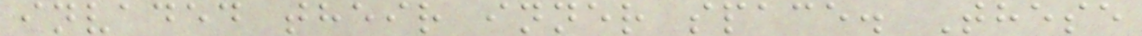invaded their inner space. These
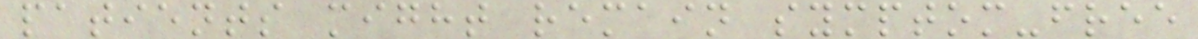patients might remain symptom-free
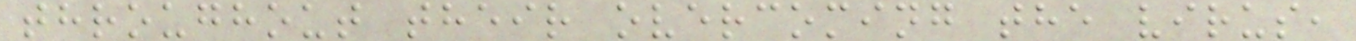throughout their overcoming the virus,
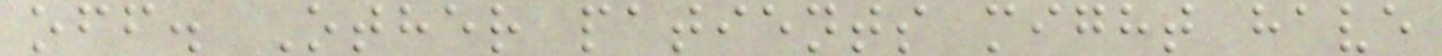off. Other patients might have
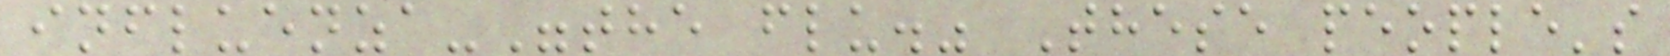influenza-"the flu." These people's
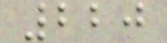220
